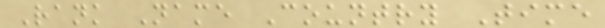Rank Name Country Time
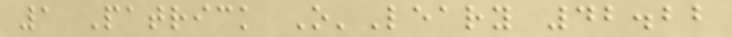1 Patrick O'Leary 42.22
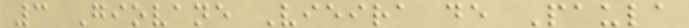3 Giovane Vieira de Paula
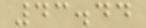43.44
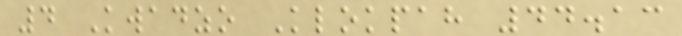4 Kwadzo Klokpah 44.13
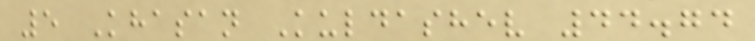5 Khasan Kuldashev 44.74
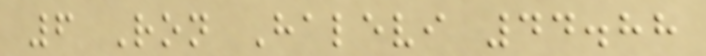6 Ron Halevi 44.88
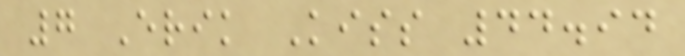7 Erik Kiss 44.94
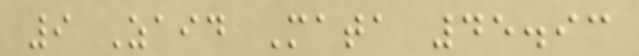9 Zaid Mata 45.93
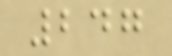247
